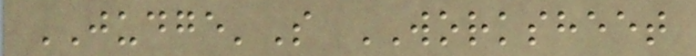JUDGE'S WORKSHEET
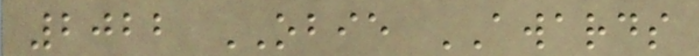2022 OBIE AWARDS
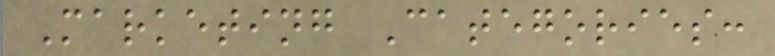Marketing Categories:
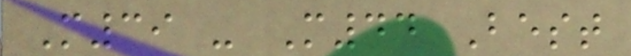M39 - M44 Best
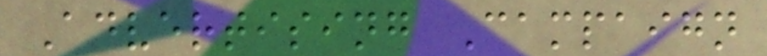Advertising Campaign
